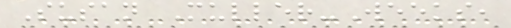Susan Muller-Weeks,
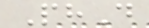PhD
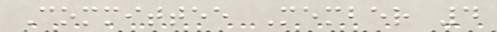Committee Member 4
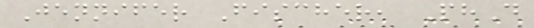Jennifer Fischer, PhD
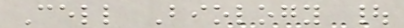Cell Biology |
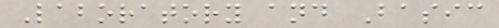Laboratory and Basic
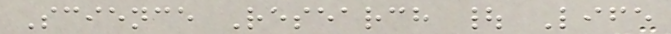Science Research | Life
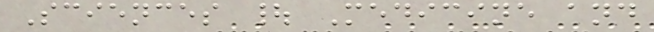Sciences | Medicine and
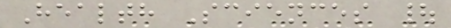Health Sciences |
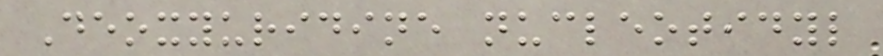Deoxyuridine nucleotidyl
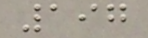197
